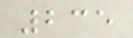235
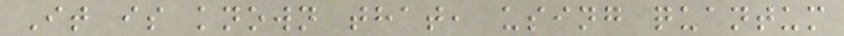It is known that, using quantum
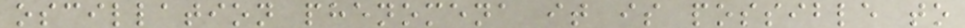oscillation phenomena it is possible to
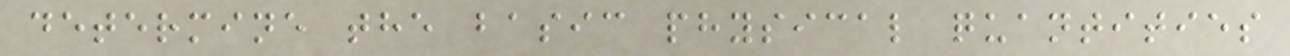determine the basic physical quantities
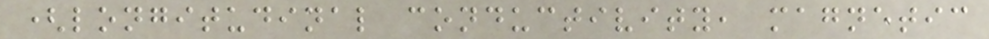(longitudinal conductivity, magnetic
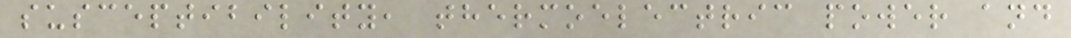susceptibility, thermoelectric power and
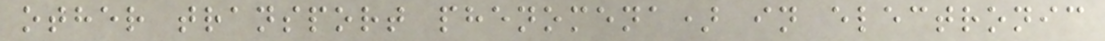other transport phenomena) in electronic
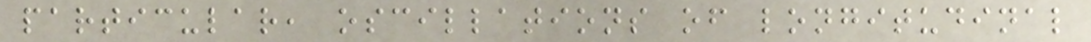particular, oscillations of longitudinal
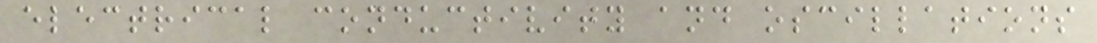electrical conductivity and oscillations
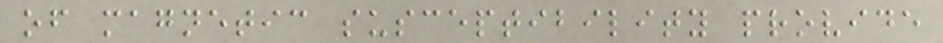of magnetic susceptibility provide
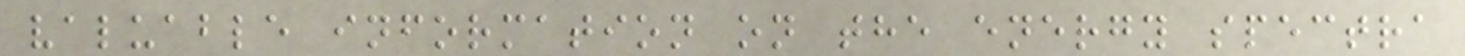valuable information on the energy spectra
